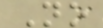No
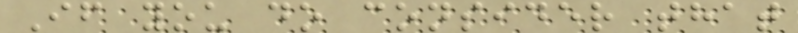If you do consider that
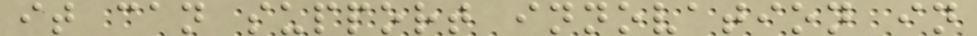it can support innovation in
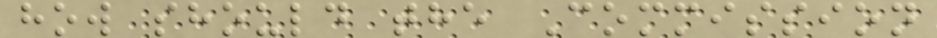how should the Commission
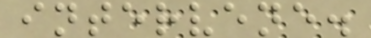intervene.
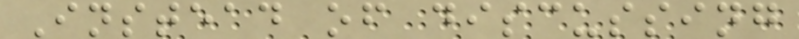Instead of discussing
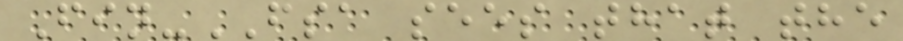Fin-FSA sees that the
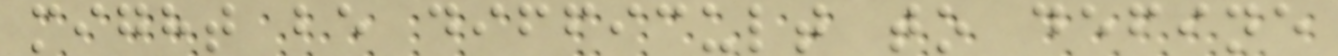might be difficult to define
